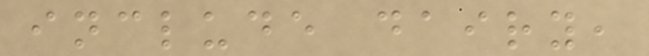include dairy,
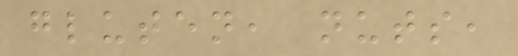gluten, nuts,
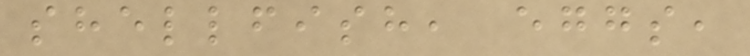shellfish, eggs,
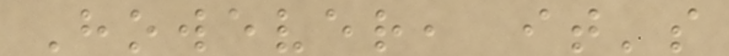However, it's
